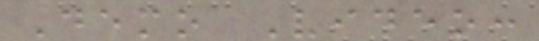Demo Video:
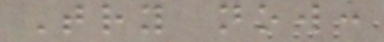Try now:
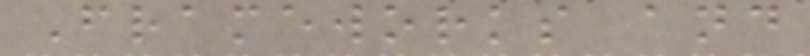Frameworks and
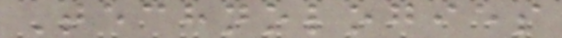Technologies
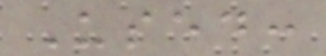Used:
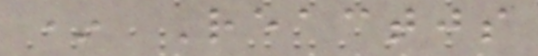* Reactjs
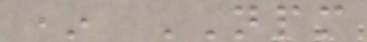* NPM
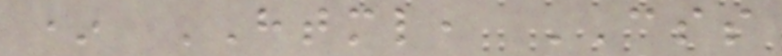* HTML, CSS
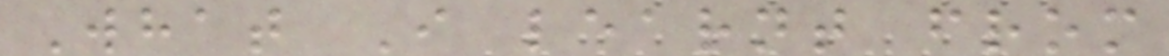What I learnt from
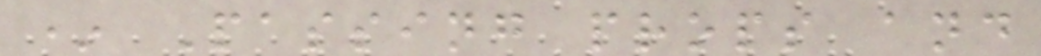* Passing props and
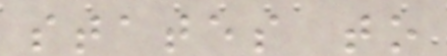states to
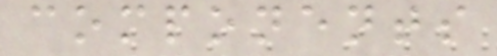components
